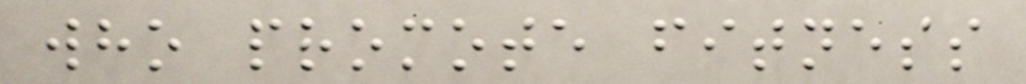who promote fitness
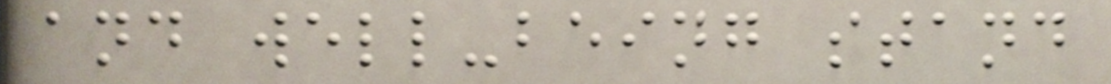and well-being stand
